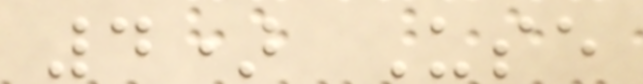4) Use
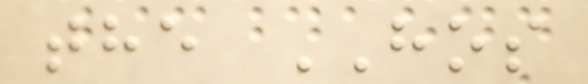the HOS
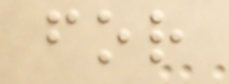for
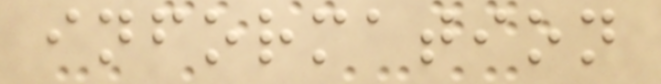information
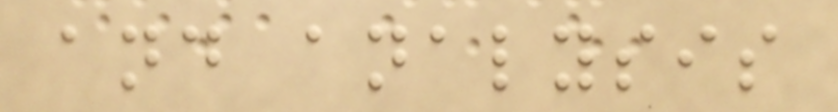and analysis
